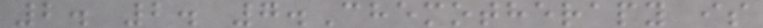2. 2. 7.Chemotherapy is
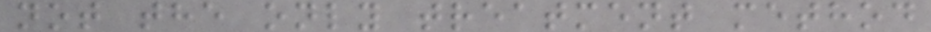not the only treatment method
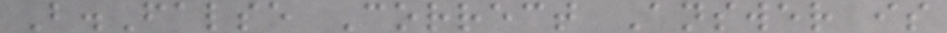B.False Correct Answer is
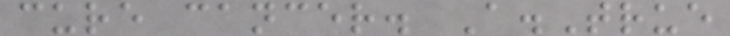cure cancer. A.True
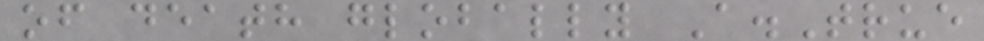of death globally A.True
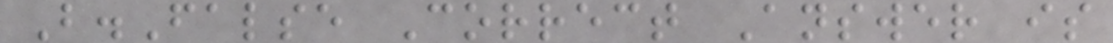B.False Correct Answer is
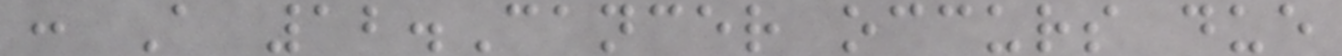: A 12.Cancer occurs due
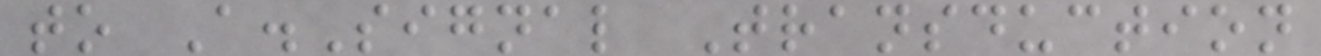to A.Signal Transduction
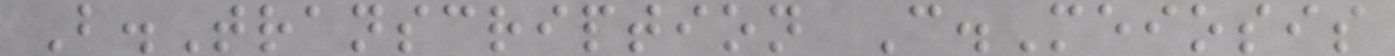B.Transcription C.Meiosis
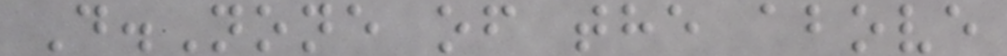D.None of the above
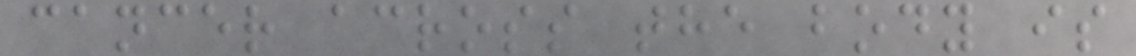cancer across the body is
